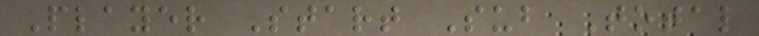Player Start Sub Total
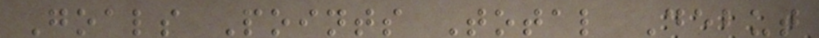Goals Points Total Debut
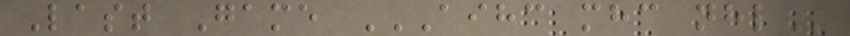Last Game AIHC MHC NHL
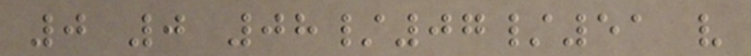0 0 08/07/51 v
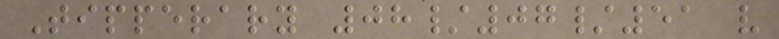Tipperary 08/07/51 v
